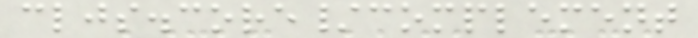cljs.core/complement
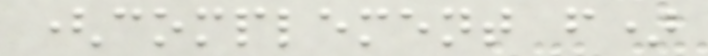(complement f)
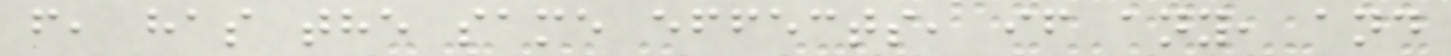f, has the same effects, if any, and
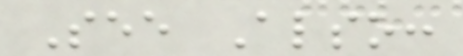See Also:
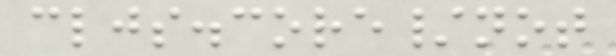cljs.core/not
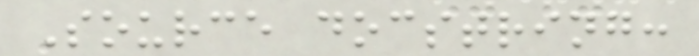Source docstring:
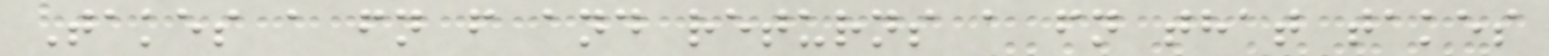Takes a fn f and returns a fn that takes
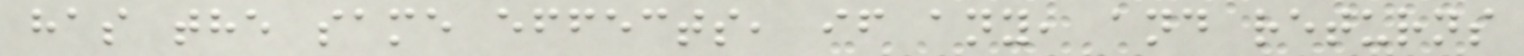has the same effects, if any, and returns
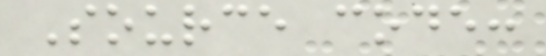Source code:
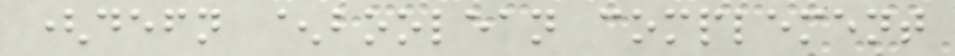(defn ^boolean complement
